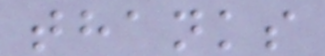thanks
